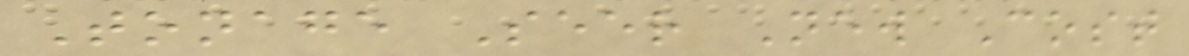Tonage Seer New Cost
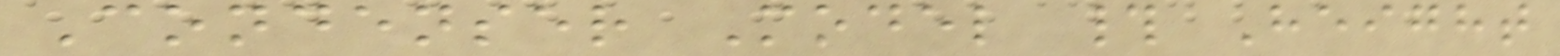Condenser Model # Height
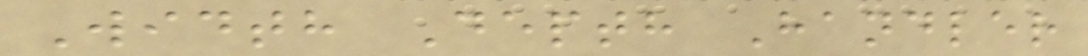Width Depth Handler
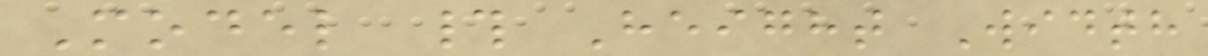Model # Height Width
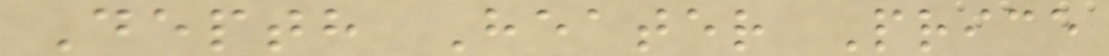Depth Heater Price
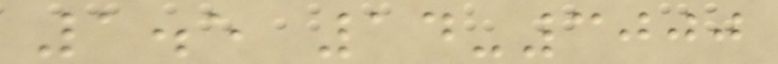1.5 14-3000
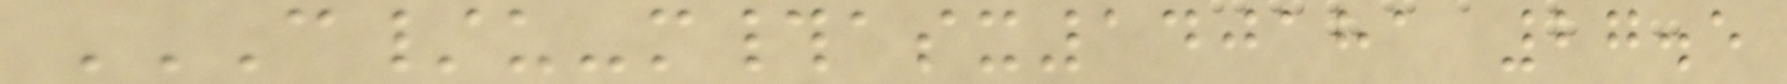C/U-M#ASX140181 27.5
